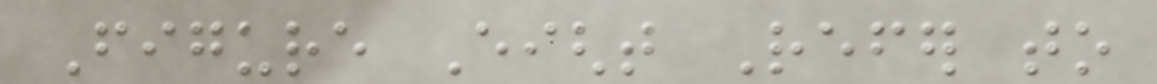Figure Eight Refer to
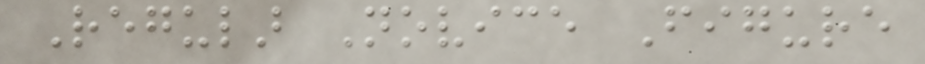Regular Novice Figure
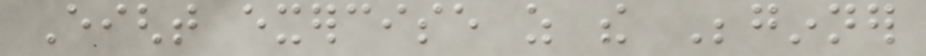Eight exercise as the Beginner
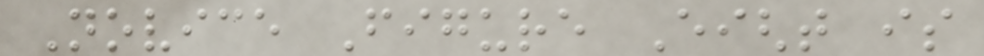Novice Figure Eight is
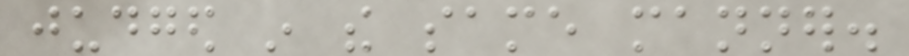judged in the same manner.
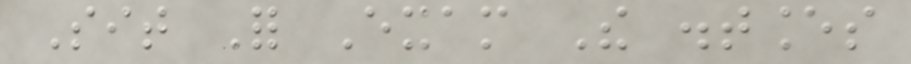Sit For Exam The distances
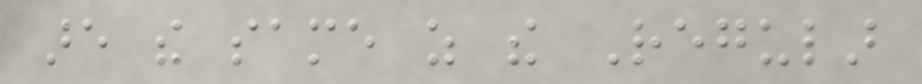are the same as the Regular
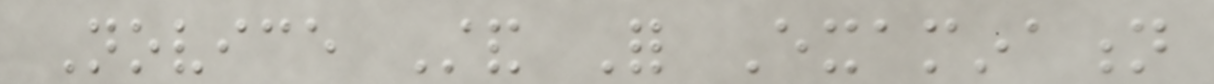Novice Stand For Examination
